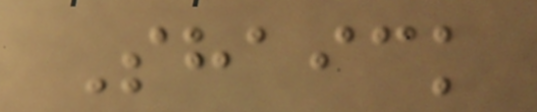Shaick
